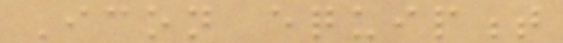Icon equipment
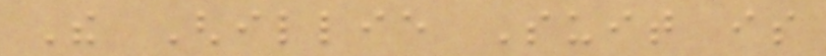The Ghillie Suit is
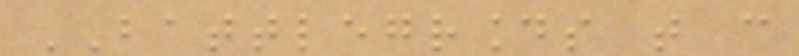BATTLEGROUNDS that can
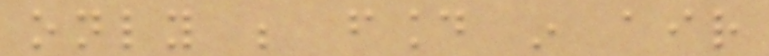only be found in air
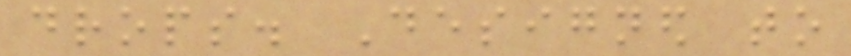drops. Designed to
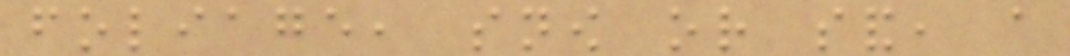foliage, snow or sand, a
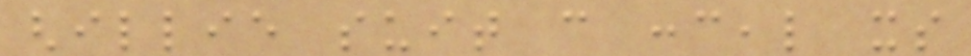ghillie suit can conceal its
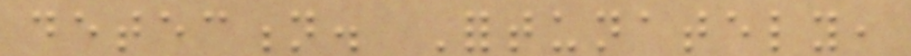detection. Fortunately,
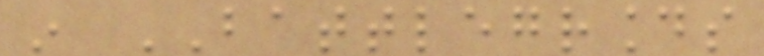in BATTLEGROUNDS
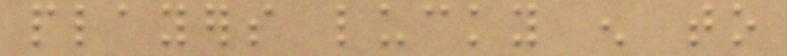players lucky enough to
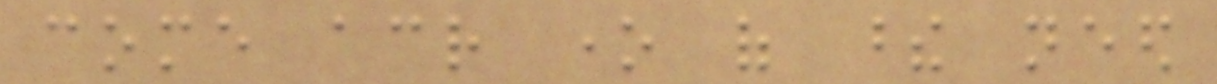come across one of these need
